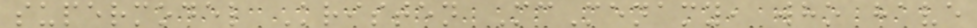supermodel Kristen McMenamy, who have
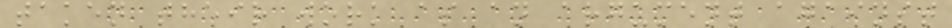taken their work as an argument against
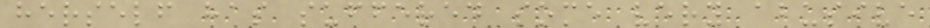herself has suffered some very abusive
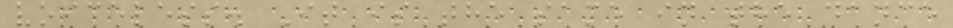voiceless. It is the same in the dance
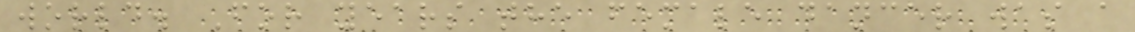world. For years the female dancer was a
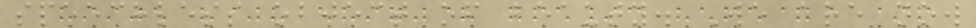speechless object of beauty. We are now
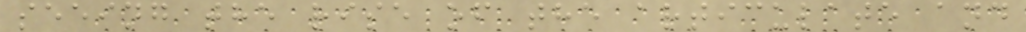seeing the rise of the articulate and
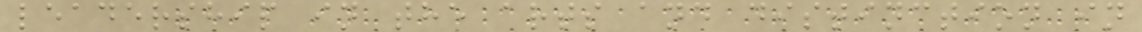leadership in the arts and distinction in
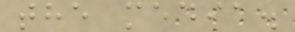the media.
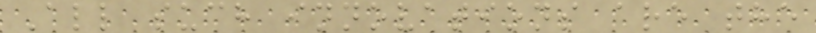All such innovations are the
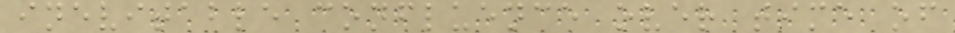inevitable confluence over time of
